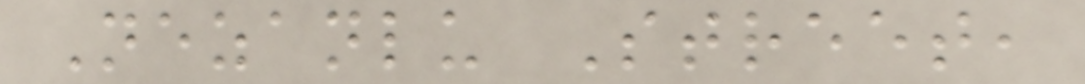Nezanlu Street,
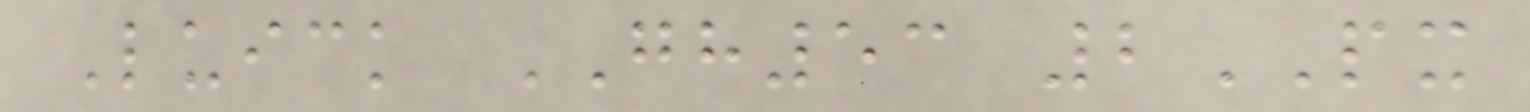Luick GH53 2PX
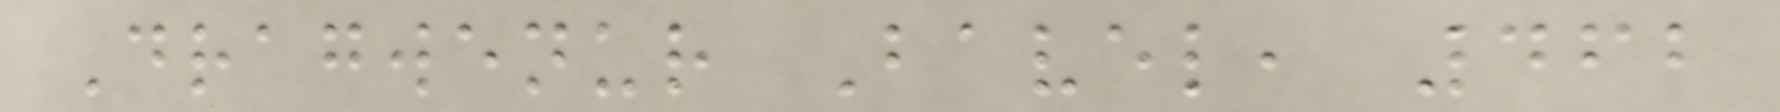Dragwenur Bavel, 462
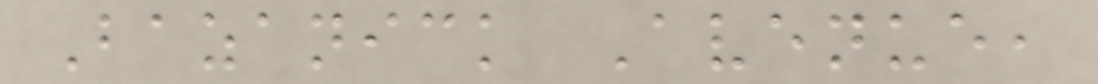Bazanick Avenue,
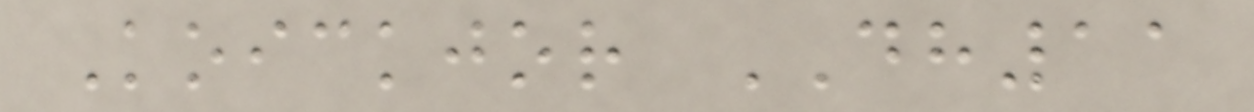Koickjor DH11
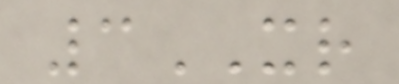3XR
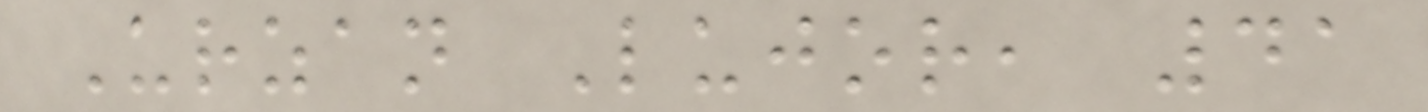Urzan Lujor, 41
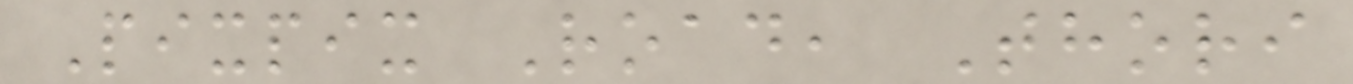Pixpix Road, Thori
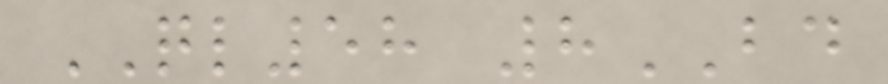QL58 8BD
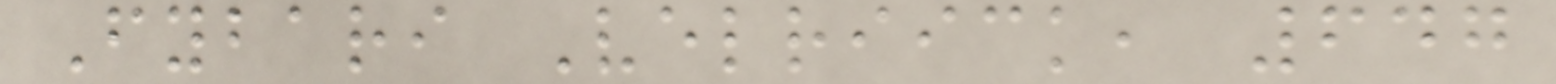Fybari Velriick, 647
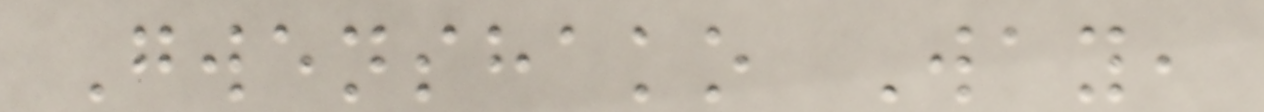Gwenshako Way,
